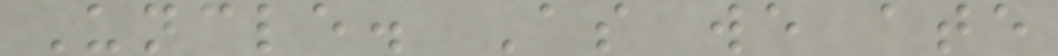Uncle. As we ate
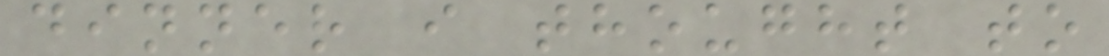dinner i thought to
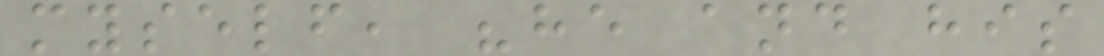myself, "he and his
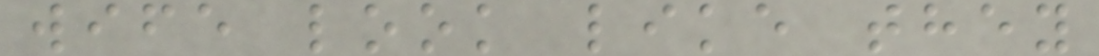wife look like they
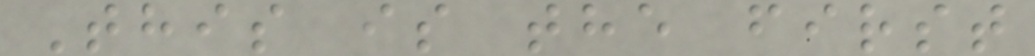This is the first
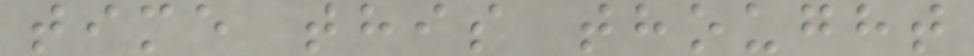time this thought
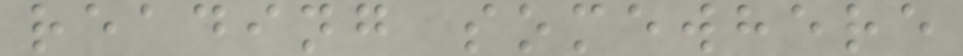reading somewhere
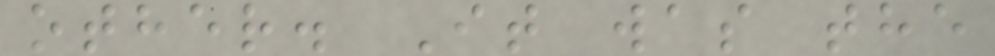other. It was the
